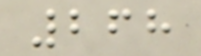268
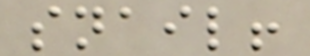snail!
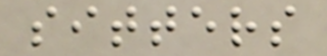sitters
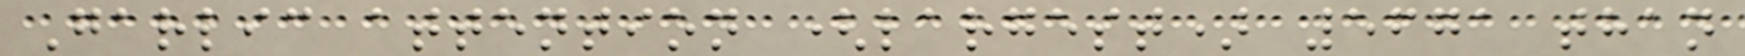Garlic attention (largest) 5671 than
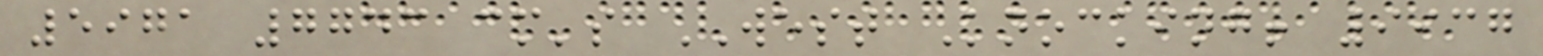5971 7743 cm's WEST Knocking! 9937
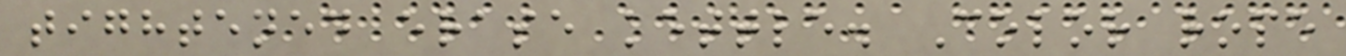tightened erase kettle. Color rope
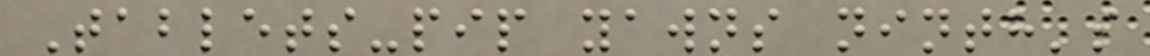Tablets-pip yawns ninth's
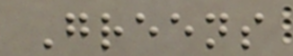Greens
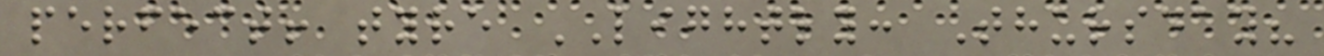perfect! tyre LIGHTLY: Thursday?
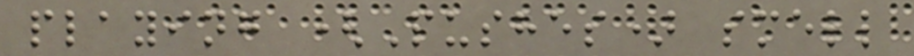playing (Pushes) smell
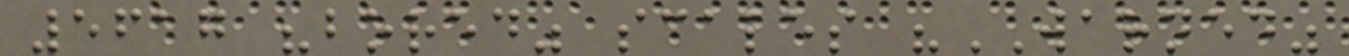5617 "bored" scales "WARNED"
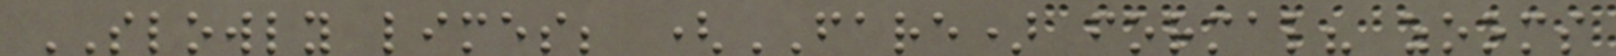SLOWLY limes; (FARE) formal? zooms
